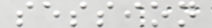session
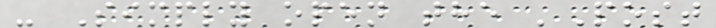- Simply open the 'Post
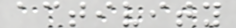activity
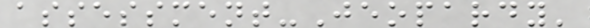assessment-Jeopardy'
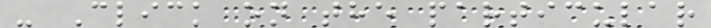- Click on the particular
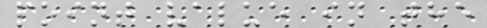point value in the
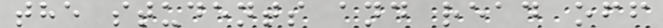the students and read off
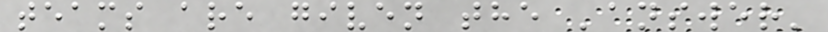teams are given the 'answer'
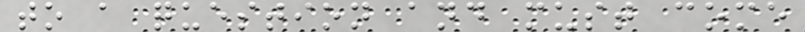to a question and must come
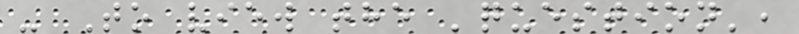- To view the 'question',
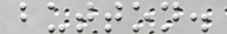button.
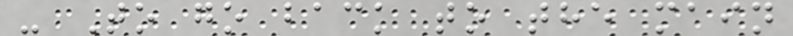- To go back to the main
